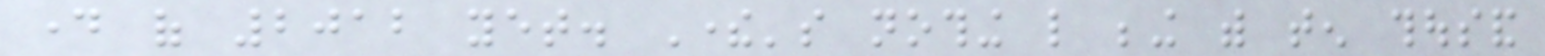day of 2012 yet. There's nothing like being with ten thousand
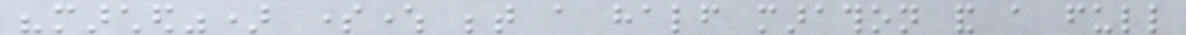"marched") somewhere between a half marathon and a full
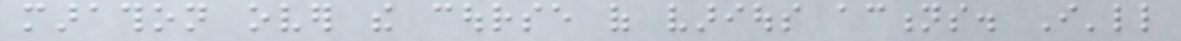marathon over the course of various actions. I'll
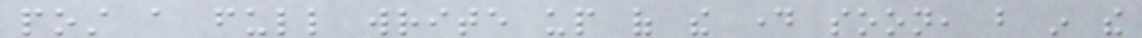post a full write up of the day soon, but in the
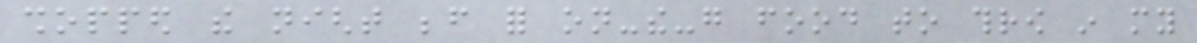shopped the night before for on-the-go food to throw in my
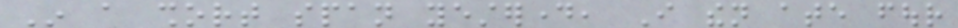In a short span yesterday, I then ate four
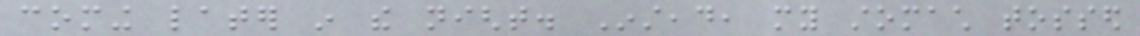coming later in the night. Instead, my stomach tossed
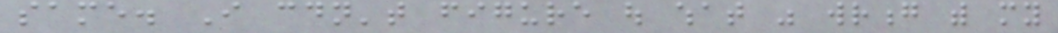same. I couldn't figure out what was wrong with my
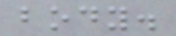body.
